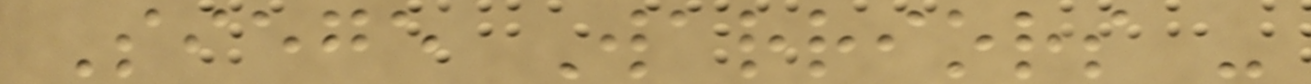Siege Warriors -
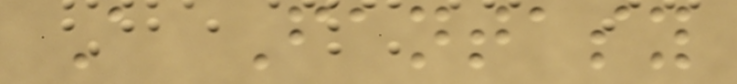A Fantasy
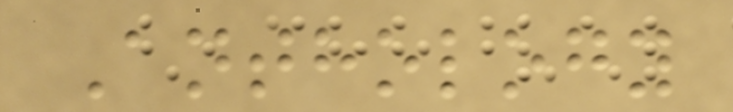Anthology
